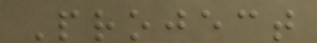Project
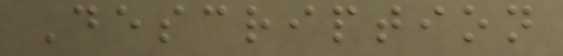Description
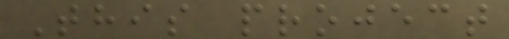This project
